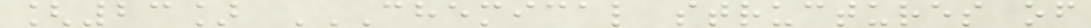[23] CHEMICAL STRUCTURES OF
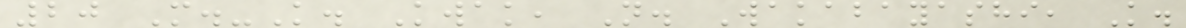20 M.-K. Kwak, N. Wakabayashi, K.
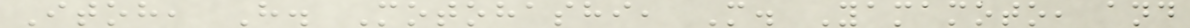Itoh, H. Motohashi, M. Yamamoto, and
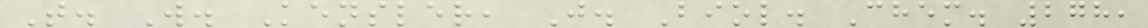T. W. Kensler, J. Biol. Chem. 278,
